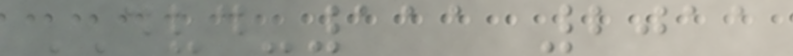DVD-111 2011
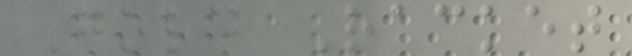Gold Racket
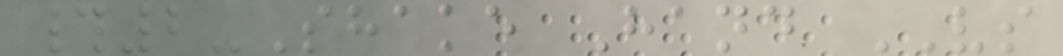#2-Shake Hand VS
